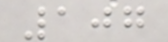107
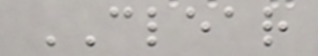CLEAR
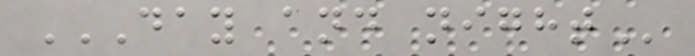DAY AND NIGHT
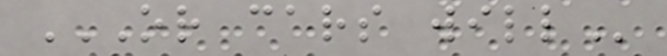OR CARS WILL
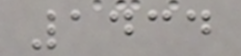1434
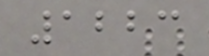1223
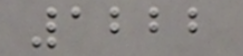1222
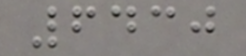6430
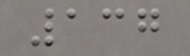137
